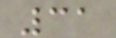31
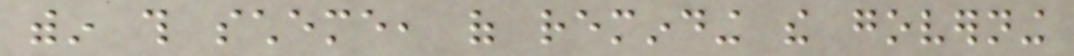within this scheme, of reminding the governing
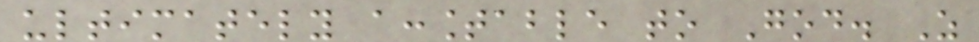ultimately accountable to God. As
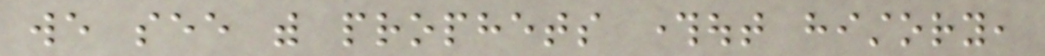we see with prophets throughout history,
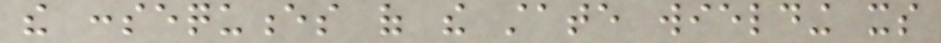the consequences of the state wielding its
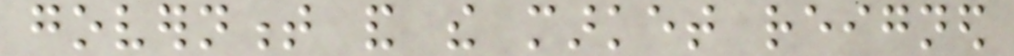government and the market reigned
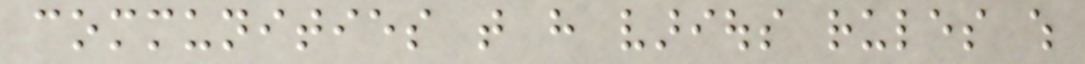communities that have various rules which
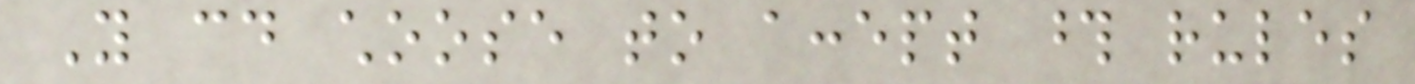You could choose to accept those rules
